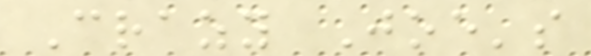Crazy Joe's
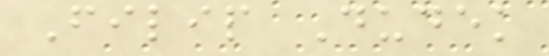Filip Dudek
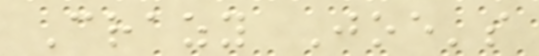Crazy Joe's
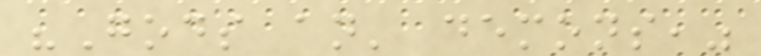"Gods an' demons,"
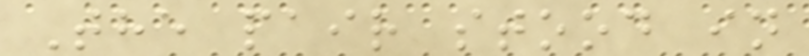The pair stood in
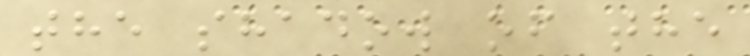the shadow of the
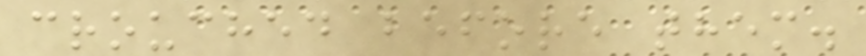crouched before them.
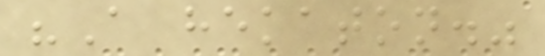"A hekaton."
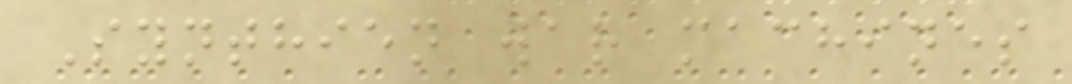Synthien war machines
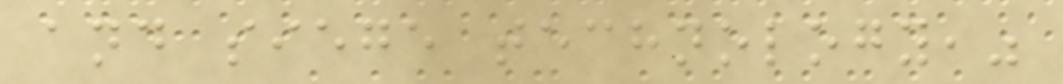and siege technology,"
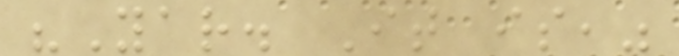"Yar. It is,"
